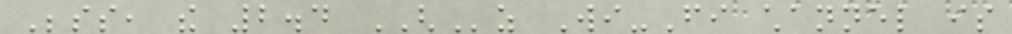Besides, the 2.4 GHz Wi-Fi channel is
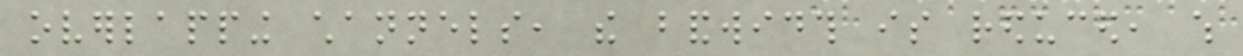overlapping channels, the bandwidth is reduced, which
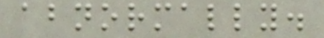abnormally.
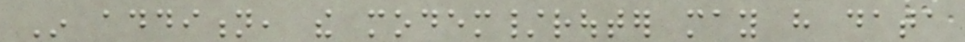In addition, the modem/router may have data
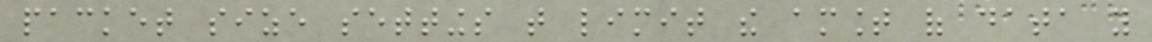packet size settings that limit the amount of data you
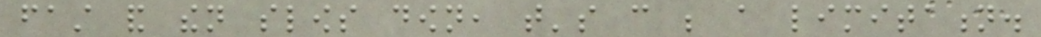fast and then slows down, that's can be a limitation.
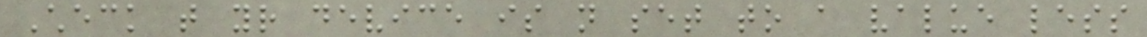Check that your device is not set to a value less
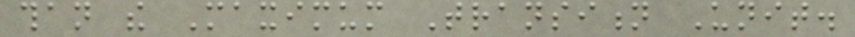than the Maximum Transition Unit.
